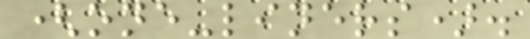(one-liners).
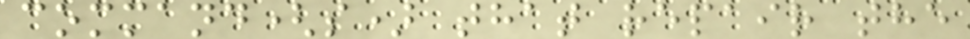command(s) that repair the
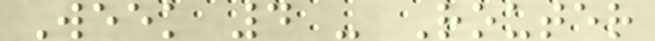Week 4 - Router
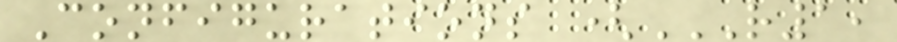Configurations (R1,
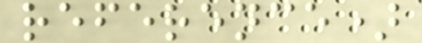reference)
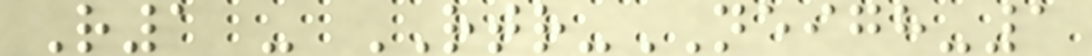R1 - RTR-NEIGH-1
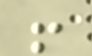!
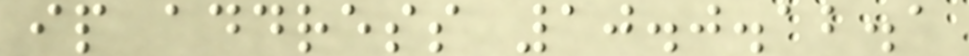ip address 10.0.12.1
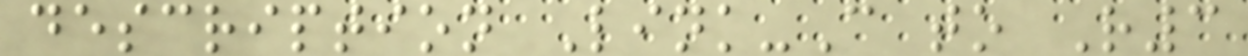description Link-C to R3
